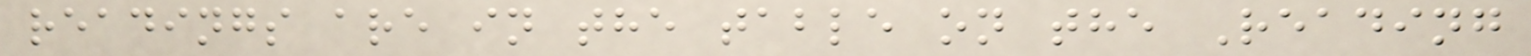readings are in the table on the Reading
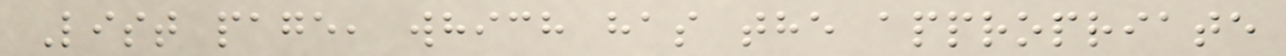List page, which has the appropriate
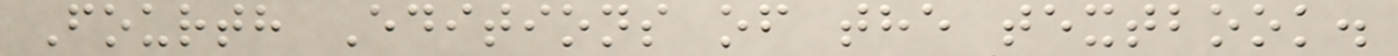Fourth Editions of the textbook.
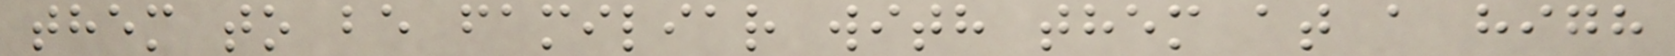them to be familiar with them at a high
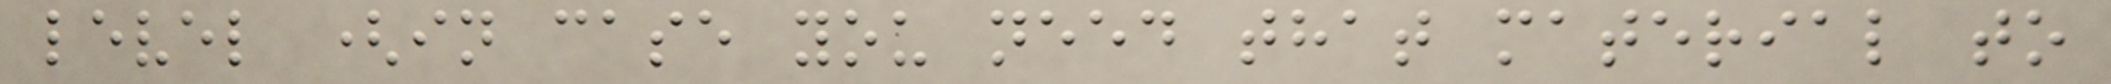level (in case you need that material to
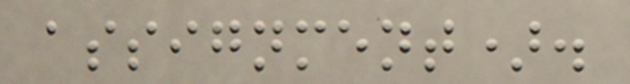assignment).
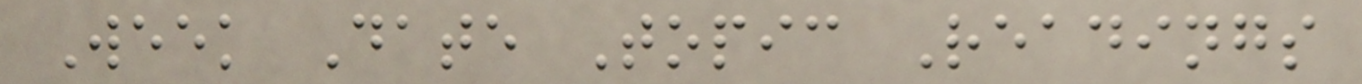Week Date Topic Readings
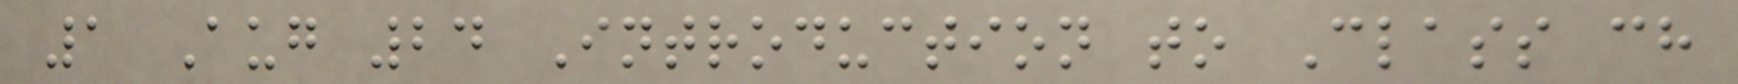1 Aug 24 Introduction to Class ch
